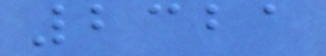2321
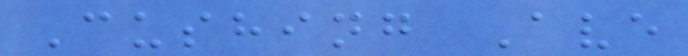Cushing Ave
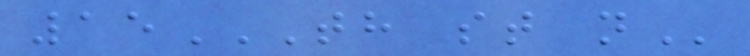15TH ST N
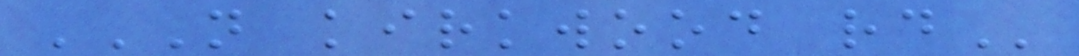N KIRKWOOD RD
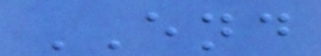END
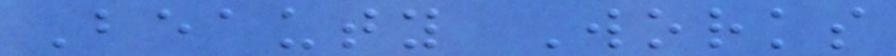Beauty Works
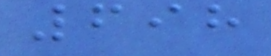698
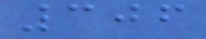306
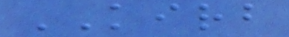KIRB
